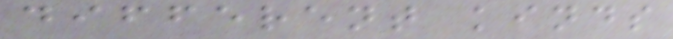different kinds
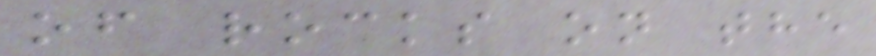of rocks on the
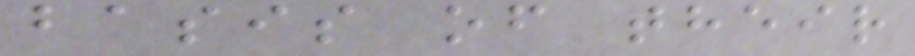basis of their
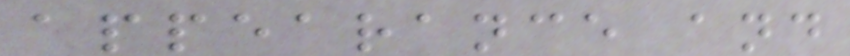appearance and
